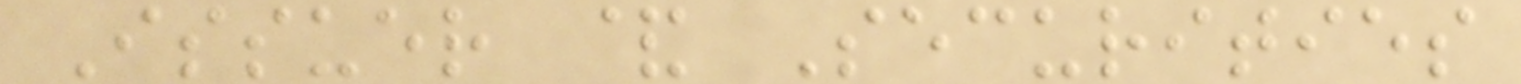Issuer & Securities
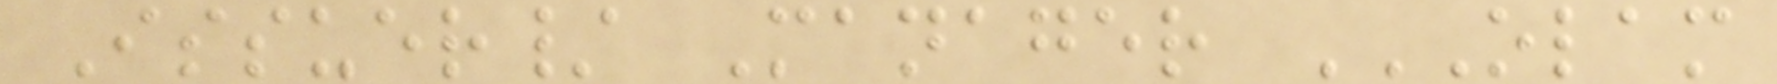Issuer/ Manager OLAM
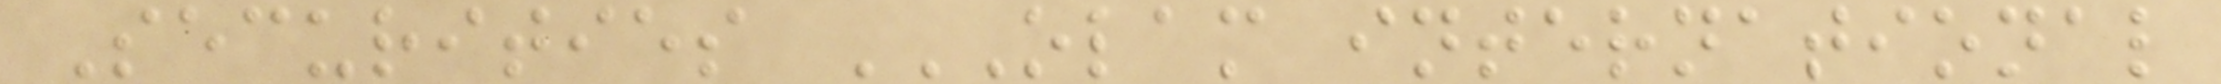Securities OLAM INTERNATIONAL
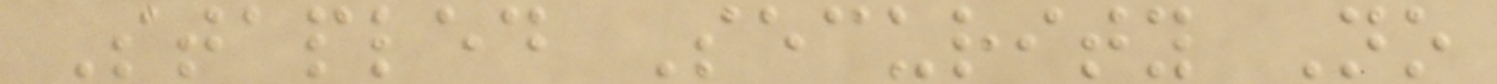Stapled Security No
